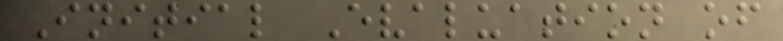Initial Evaluation of
